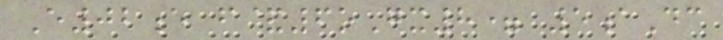E02e f&6oGx8= 5aDc
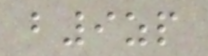b9zp
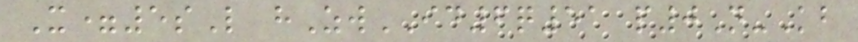X=5sL hZwID6q51 p0N-Kb
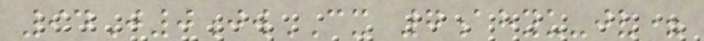94J0jwCX 7ahyu-jv=
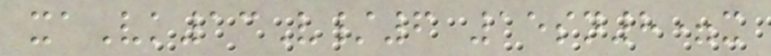xaVk13V/6 15sn8=x
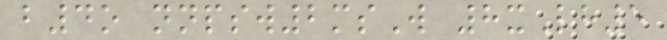b4o nnpsw2msW 8xLh5
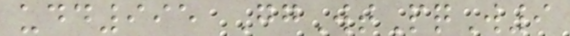udd995 GgWtPqW9
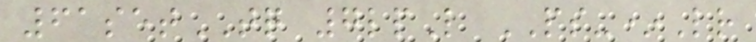61setTQ 7lpL PS-*Lr
